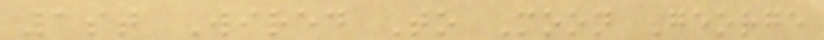1st Wired To Moon George
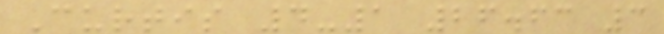Curtis 4-1 26.63 3
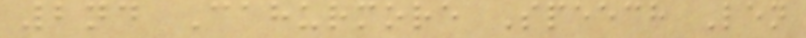2nd Cahurmore Speech Len
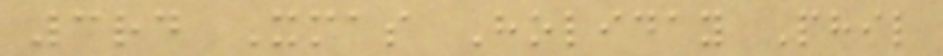3rd Xmas Holiday Phil
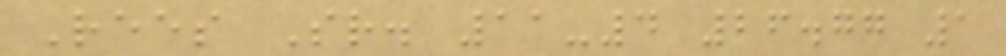Rees Sr. 11-4 26.77 1
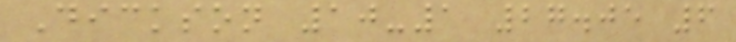Dickson 10-1 27.05 6
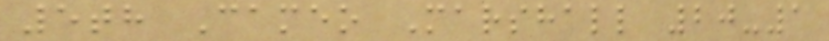5th Cameo Marshall 20-1
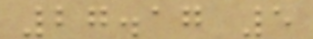27.17 5
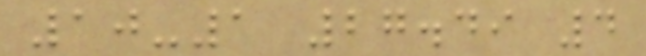10-1 27.49 4
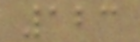123
